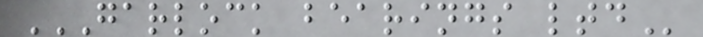GARLOCK BEARINGS LTD
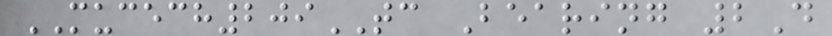MUCECH209TC Bearing 2D
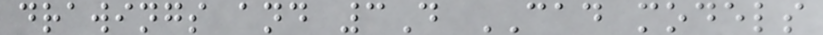drawings and 3D CAD models
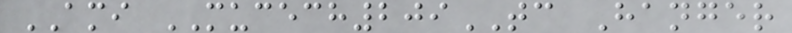AMI MUCECH209TC Hanger
